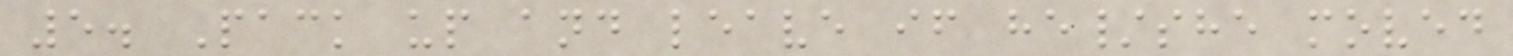5. Pack up and leave if he/she moved
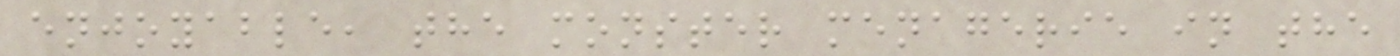enjoyable, the monster menagerie in the
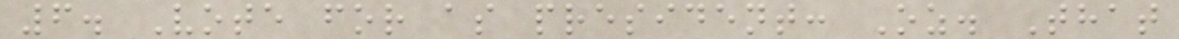6. Vote for as president: Oz. That
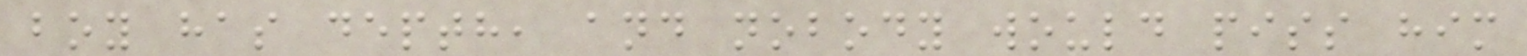boy has depth, and nobody would piss him
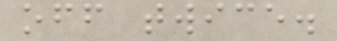off twice.
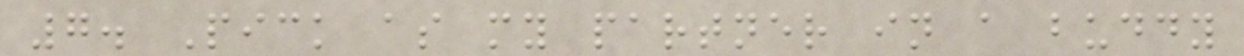7. Pick as my partner in a buddy
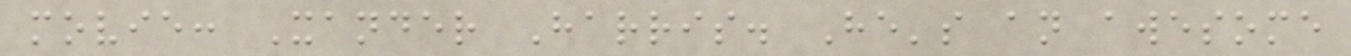movie: Xander Harris. He's an awesome
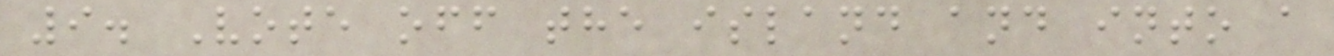9. Vote off the island and into a
